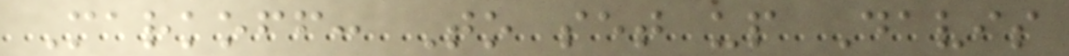Markoff: To set up Davis
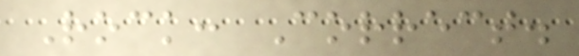Rock: Correct.
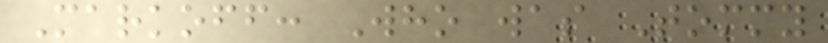Markoff: Who was Tommy
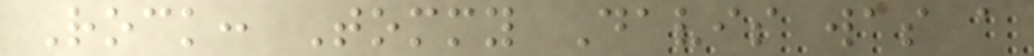Rock: Tommy Davis was a
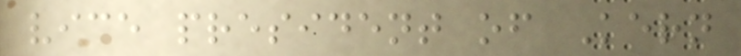vice president of Kern
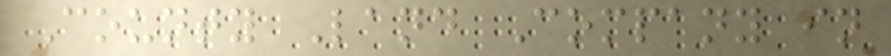County Land Company in
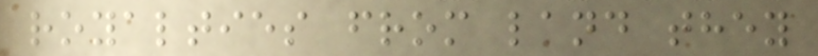royalties from land they
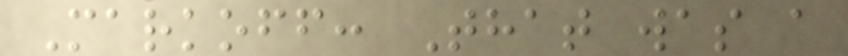Markoff: That was a
